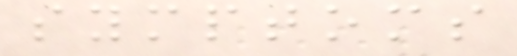symptoms
